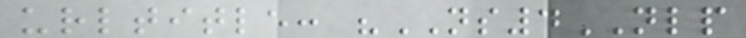urltitle: "NS4NLP
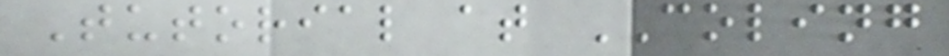Tutorial at COLING
